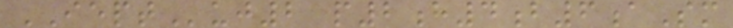IEPTuj2 p2h4b6aSm
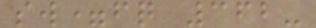sw=fq 362-
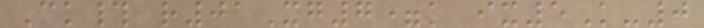Ck# r01Xg7=k ix5K-0
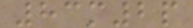83m2p
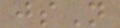jsN
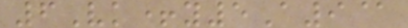6Vk+y5A9@
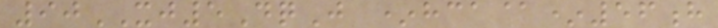90XJ5DqJ *hca@*56h
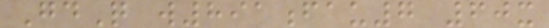GdQ w891fau7 60x
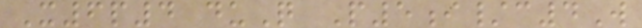X6p4 duQ P5i/c4W
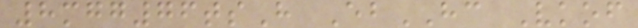8mgg76tsH EbHC Vkof
